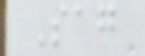Sag
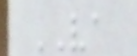VA
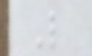L
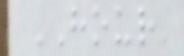HOUR
